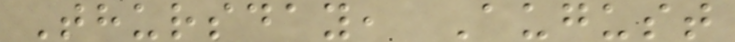Thursday, August
